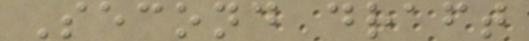Second draft
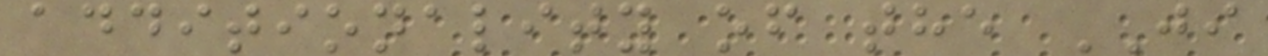additionality of the JI
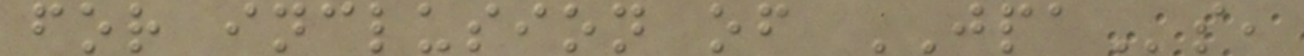for inclusion of JPAs,
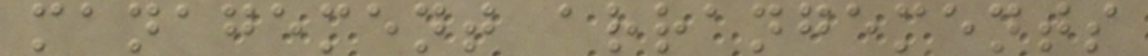management arrangements
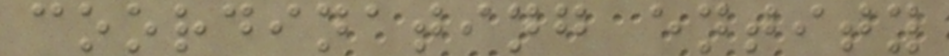coordinating entity
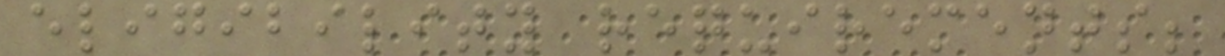eligibility requirements;
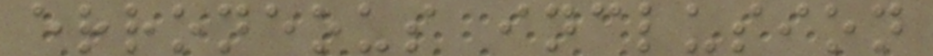erroneous inclusion
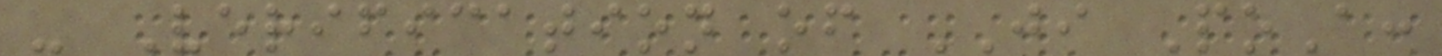- Verification of JI PoA:
